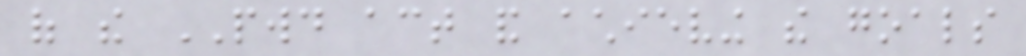of the PWD act and achieving the goals
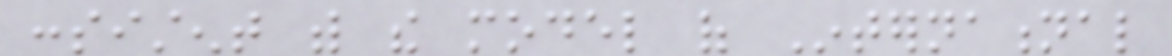consistent with the model of International
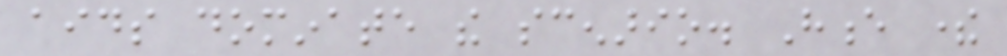aids dominate the scenario. Hence there
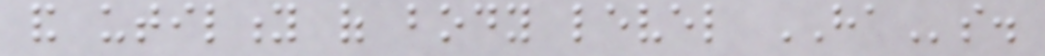and utility of body level HAs.
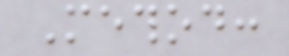Method:
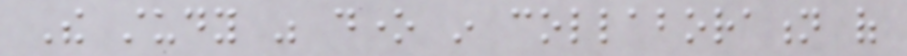The study was done in collaboration of
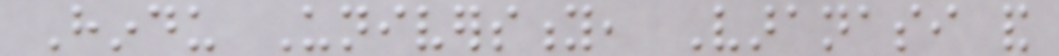Hindu University, Varanasi and
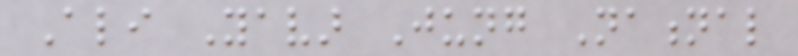Ali Yavar Jung National
